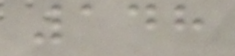148
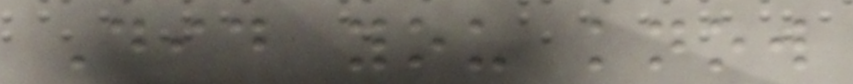Did you know
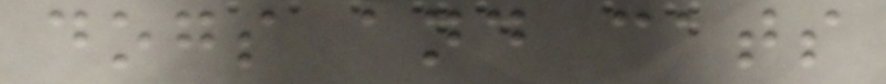dogs and cats
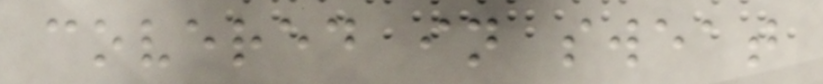covered in sweat
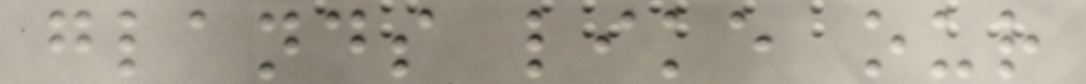glands like our
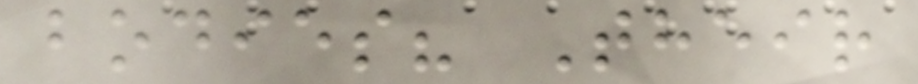bodies? Their
